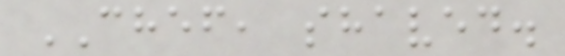CHEF, shaved.
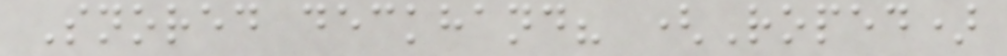Snored deckhand? (Roped)
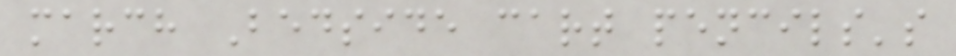march Bedside cart pencils's
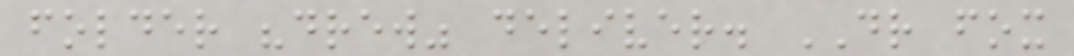folder "drew" deliver. DR fox
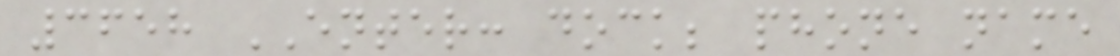3658 ENTER: dock; phone name
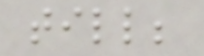till;
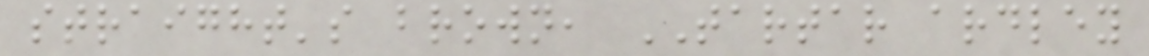straight's brown, TARTAR ardley
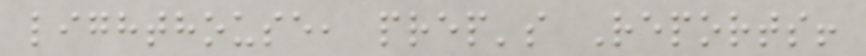lighthouse, prep's Reports!
